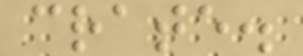crate.
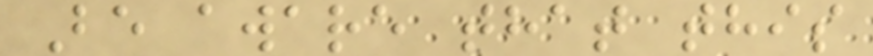Be aware that this
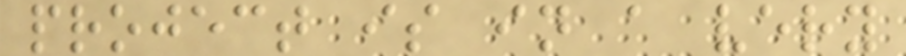project is in a very
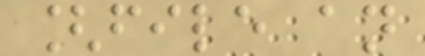[file an
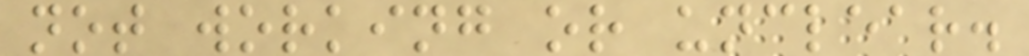not working or unclear.
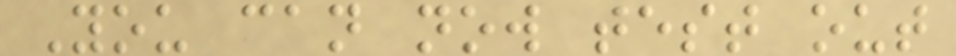You can now test out
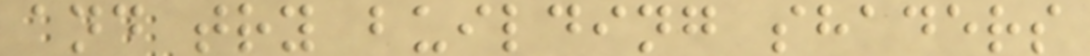and try building shaders
